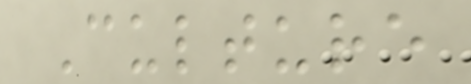Culture
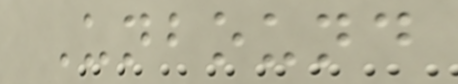Unbound
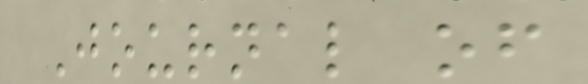Journal of
